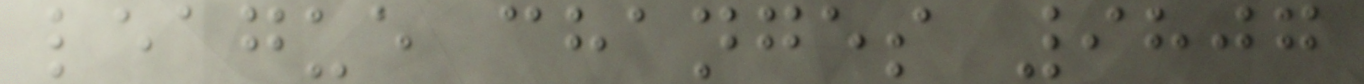league changes 9807
